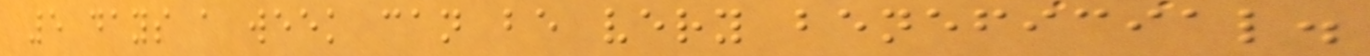5 days a week can be very beneficial.
